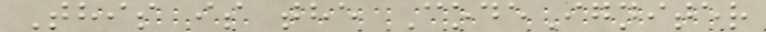This is the CodeIgniter
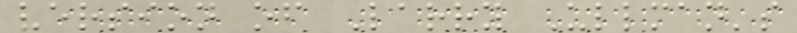version of Larry Ullman's
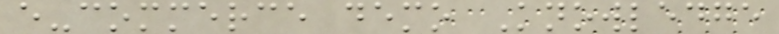e-commerce demo Knowledge
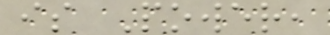is Power,
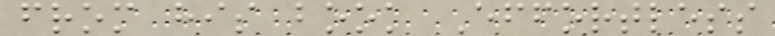from his book Effortless
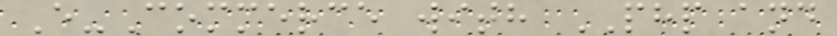E-Commerce with PHP and
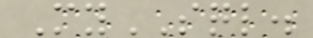MySQL.
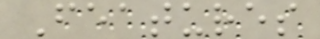Features
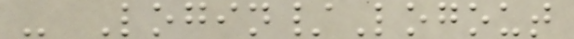- Login/Logout
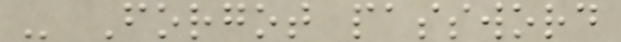- Forgot password
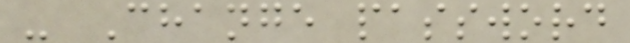- Change password
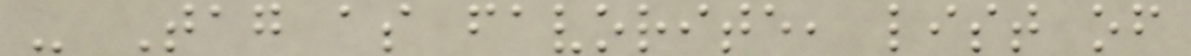- Tag as favorite, list of
